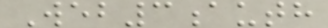Web3auth
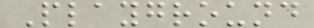Playground
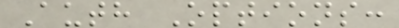Auth Options:
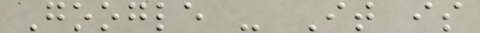Google - It is
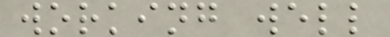working well
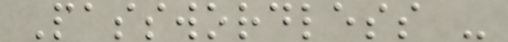Passwordless -
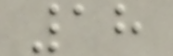18
